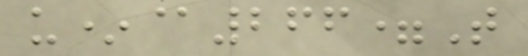u*@266=T
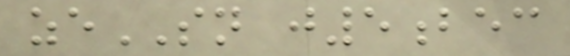zeSN j5bec
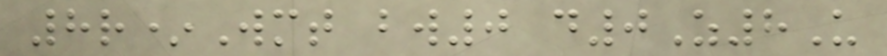8r*Wmt bw0 d0Z8U
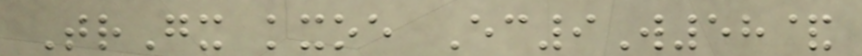TrGx kxoe Ec9W58&
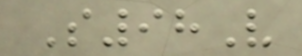S98V
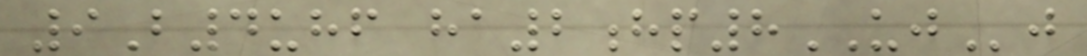9B4uhf ha2hp8UJj
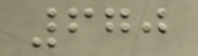670
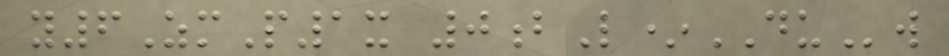y6ZmP1x 0bL*DUw
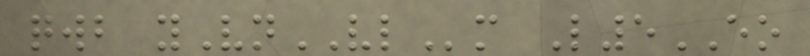qwb yVnVLm L5EO
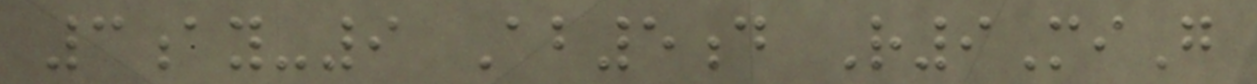3ay-9 Ab5d R9MiG
